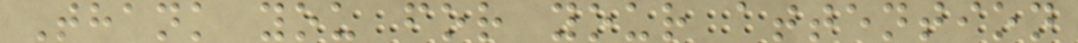Thank you for your attention
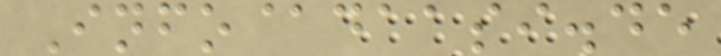Info@daasi.de
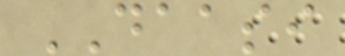DAASI
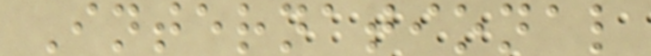International
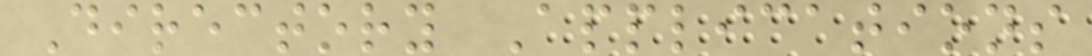Directory Applications
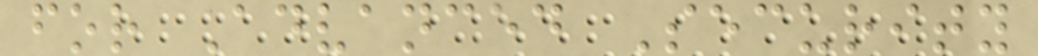for Advanced Security
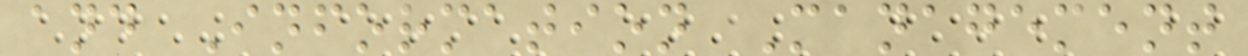and Information Management
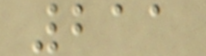211
